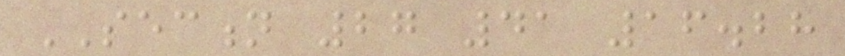SECTION 27 41 16.28
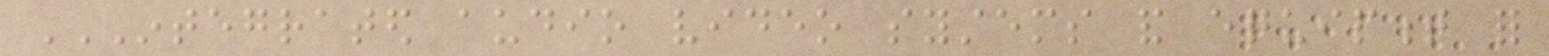INTEGRATED AUDIO VIDEO SYSTEMS AND EQUIPMENT FOR
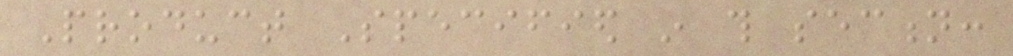Product Specified in this section:
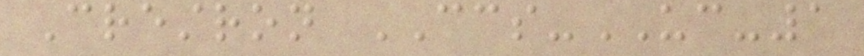Crestron CCS-UC-1
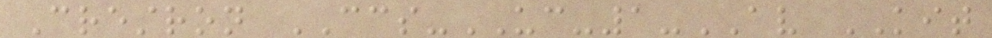Crestron CCS-UC-1-AV KIT
